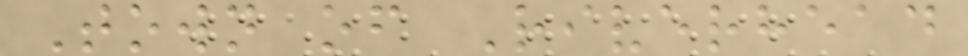Town of Riverhead
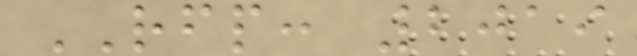RFP: 2019
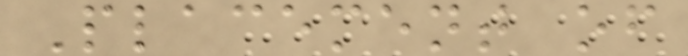Placement of
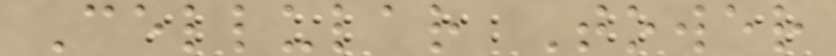Cellular Tower
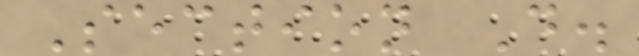Section D.
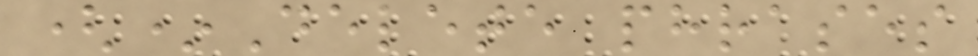(*Delete phrases
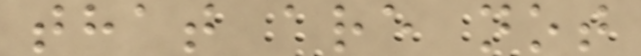that are not
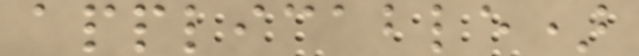applicable)
